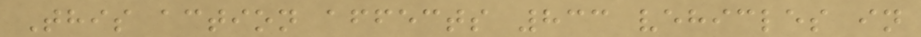This action affects 833 vehicles in
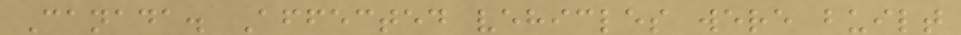Canada. Affected vehicles were built
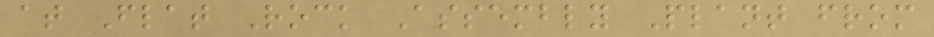at Flat Rock Assembly Plant from
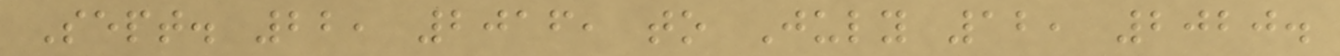Sept. 22, 2016, to July 12, 2020.
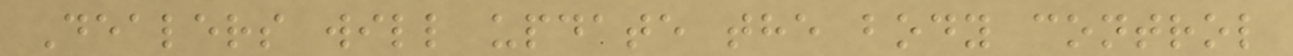Dealers will update the body control
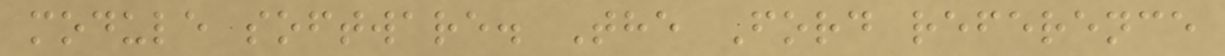module software. The Ford reference
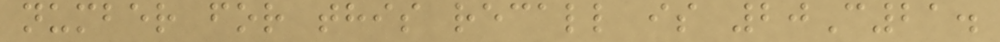number for this recall is 20C21.
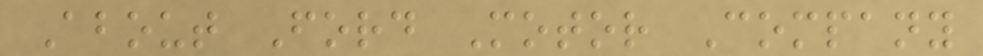About Ford Motor Company
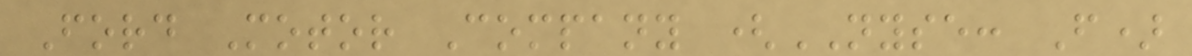Ford Motor Company (NYSE: F)
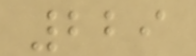229
